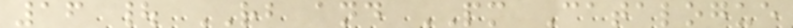16 | RB and PM Catalogue
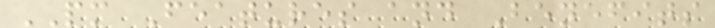PM Features and Benefits
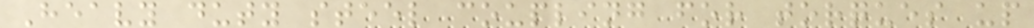Heavy duty steel coupling for torques up
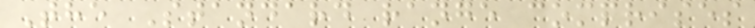The Standard range comprises
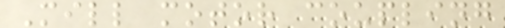Mill motor coupling
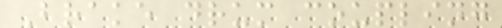Brake drum coupling
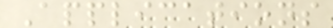Applications
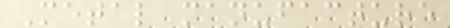Metal manufacture
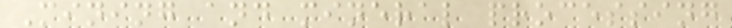Mining and mineral processing
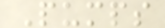Pumps
